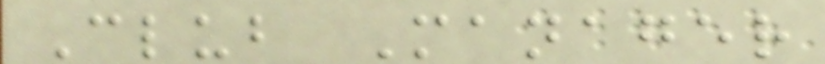Club Manager
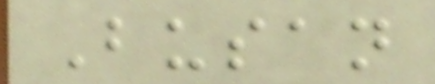Busan
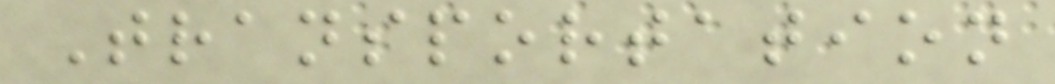Transportation
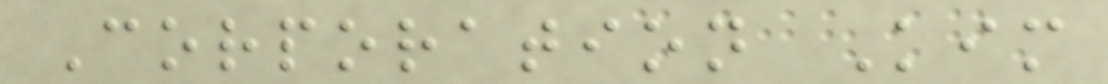Corporation Kim
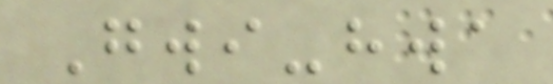Gwi-hwa
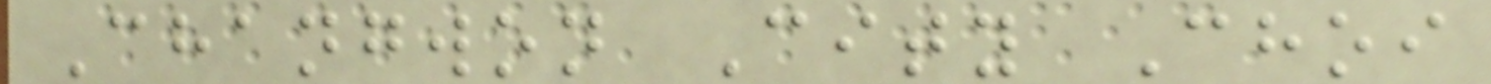Changwon City Choi
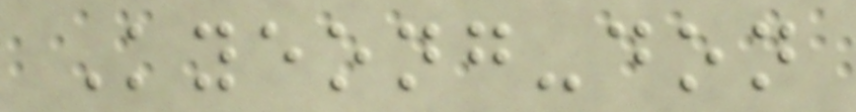Kyeong-don
